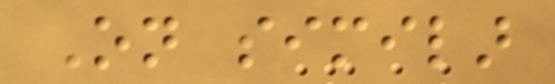On similar
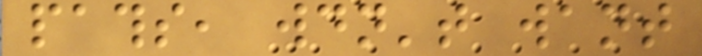paths, wouldn't want
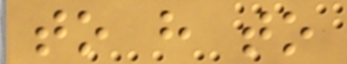to have to
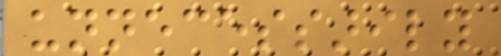unnecessarily
